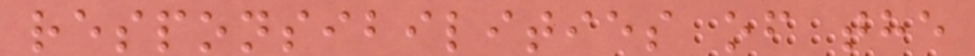responsibilities of the
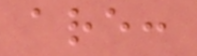are:
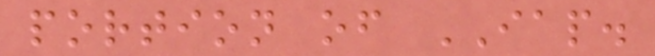portion of IAP.
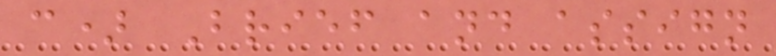c) Brief and assign
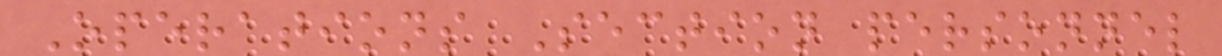Operations Section personnel
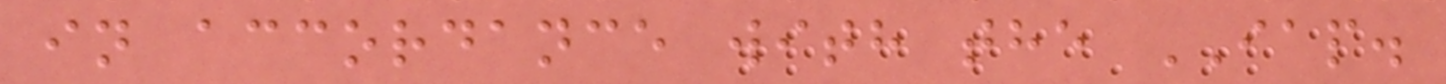in accordance with the IAP.
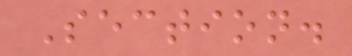Section.
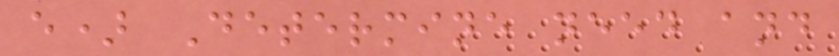e) Determine need and
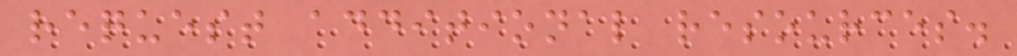request additional resources.
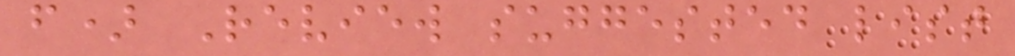f) Review suggested list
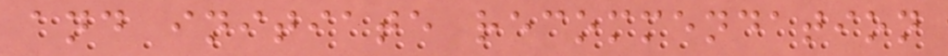and initiate recommendation
